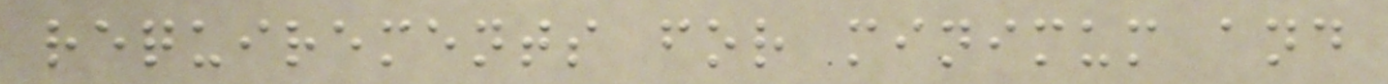requirements for minimum and
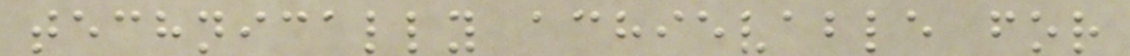technically achievable for
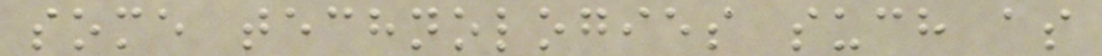some technologies such as
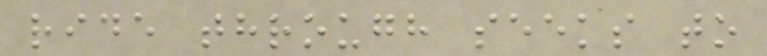ride through seeks to
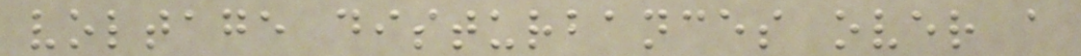voltage disturbances over a
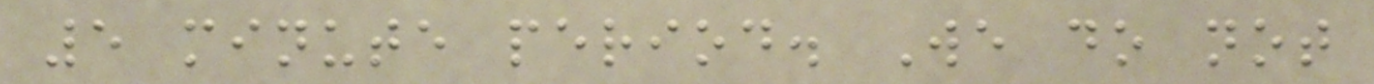5 minute period. We do not
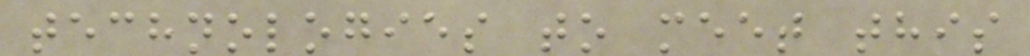technologies to meet this
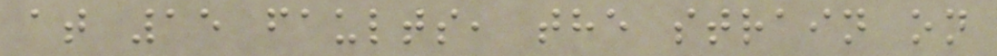at 15 faults, the strain on
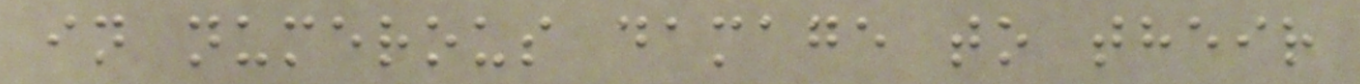in numerous damage to their
